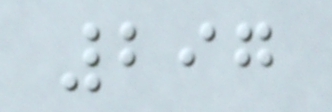297
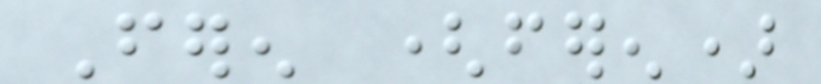Feren (feren)
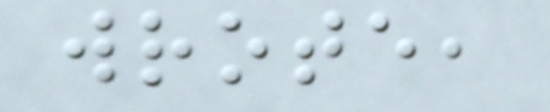wrote,
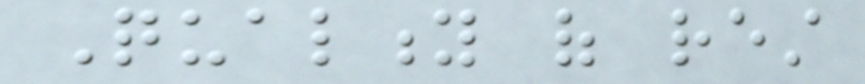Quality of rest
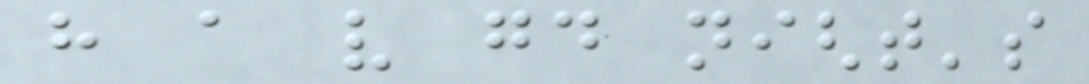have a very good night's
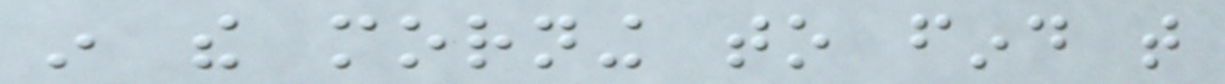in the morning to find that
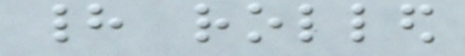had rolled
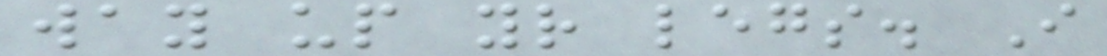way up your legs. I
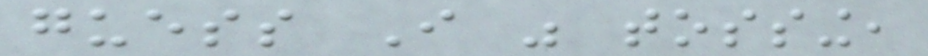guess I was tossing,
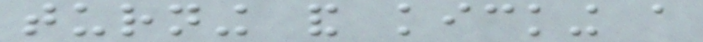turning and kicking a
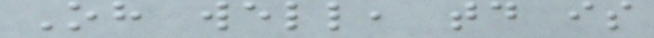Oh well, today is
